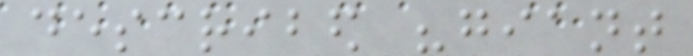described "giant
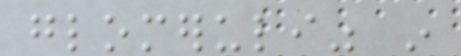glomeruli" in
